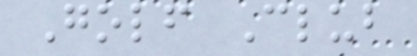Golf Club
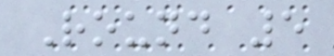Round 5
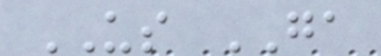US GA
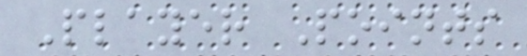Player Points
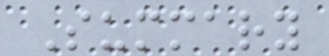Summary
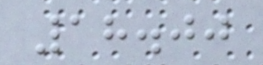18.00
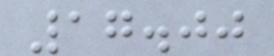17.00
